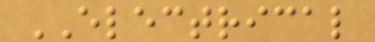ELECTRICAL
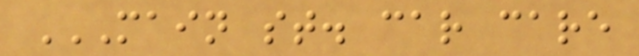MAIN ST. CAR CARE
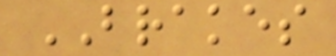BRAKES
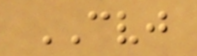CVJ
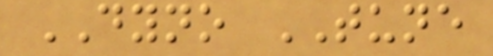DYNO TUNE
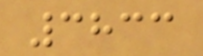3833
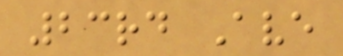23rd Ave
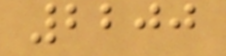2200
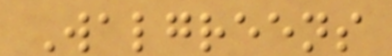Walgreens
